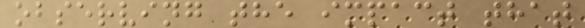observing the impact that
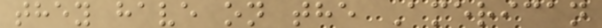they have on the American
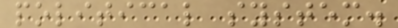political system.
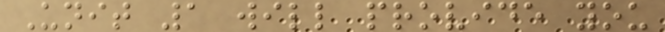Unit 1 will provide you
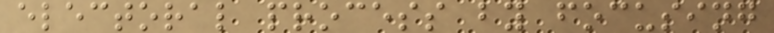electoral process by focusing
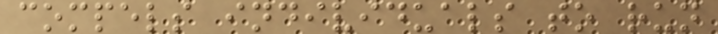compels individuals to run
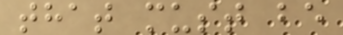that must be
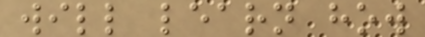will learn how
